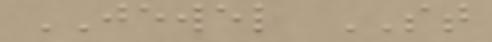JEWEL ST
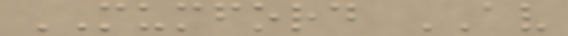MUMFORD AV
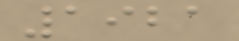1921
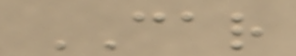CAR
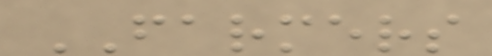FARMERS
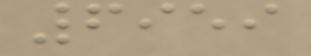6959
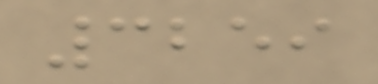3259
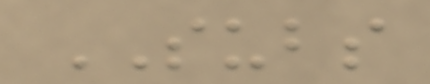SUBS
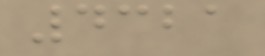4321
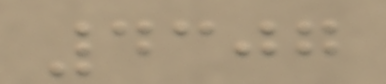4307
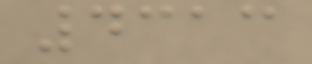4313
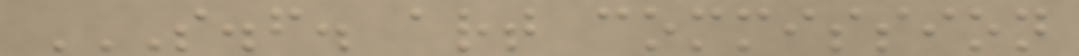S.F. ART COMMISSION
